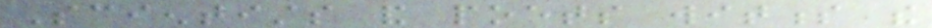Scientists and poets witness the
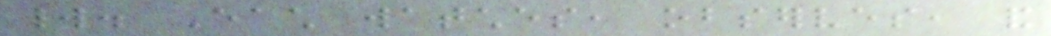world. Each watches, observes, and
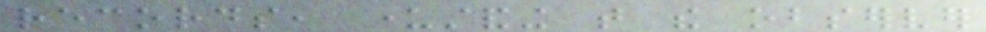records, understanding that the observer
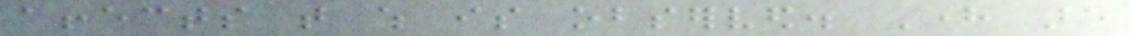affects that which is observed. Here are
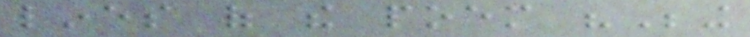lines of the poem "Being
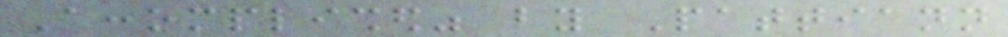Accomplished" by Pattiann
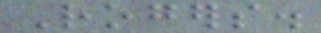Rogers.
